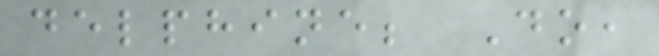delphine; Do,
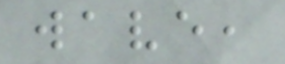wave,
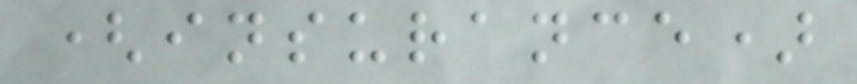(insurance)
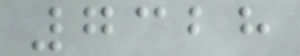7328
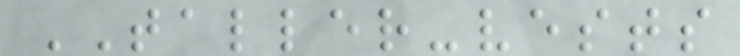TALLER-vests
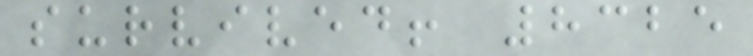survived! 8325
